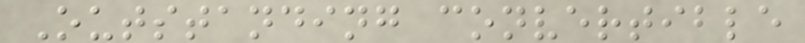Outstanding convertible
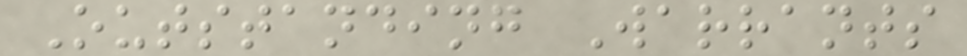Outstanding Warrants
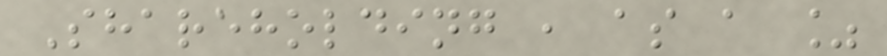Shareholding , as a %
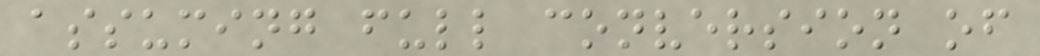assuming full conversion of
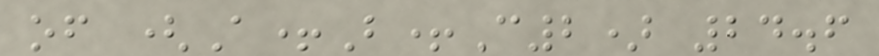of (A+B+C2) 24.6
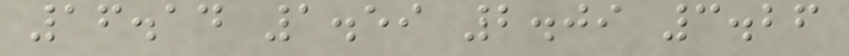16.14 1.59 2.09 3.26
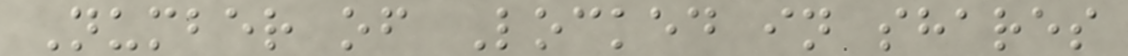Number of Locked in shares
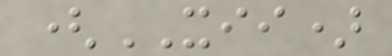(XII)
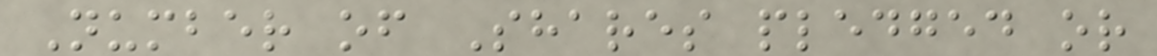Number of Shares pledged or
